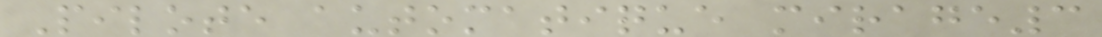Pilote automatique mirage3
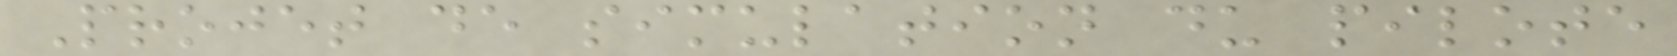Projet de simulation du pilote
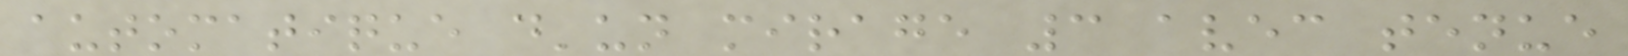automatique d'un mirage 3 avec tenue
